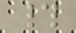#
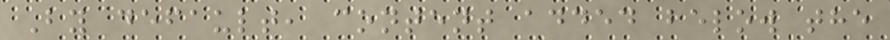By default, content added below the
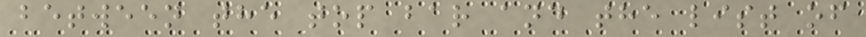between the top bar and the list of
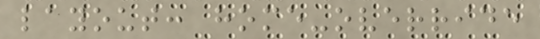layout: home-override
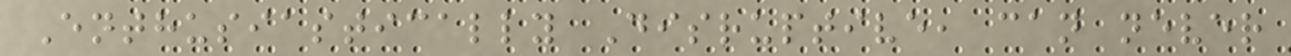Enthusiastically Disruptive, can never
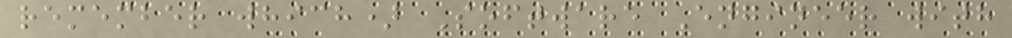remember which) Software Engineer with
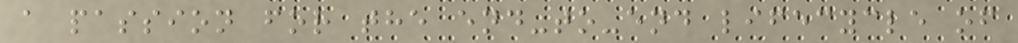a passion for the end-to-end lifecycle of
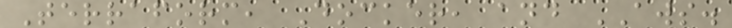Terraform, Docker, and AWS.
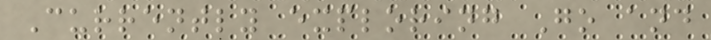Currently exploring Go and
